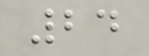24
